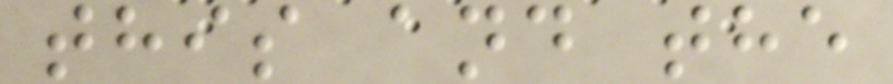this and the
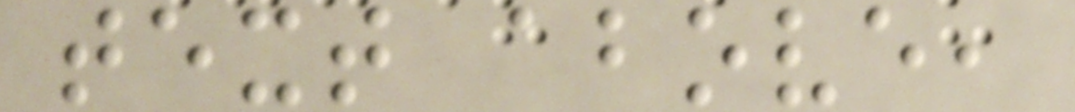text above,
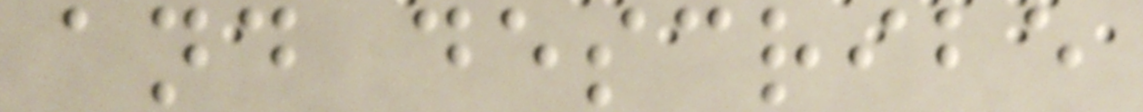and describe
